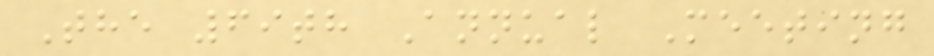The 69th Annual Meeting
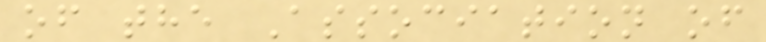of the Association of
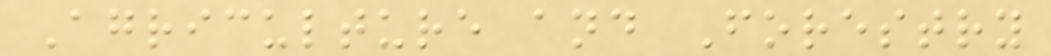Agriculture and Forestry
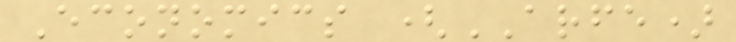Economics (ARFE)
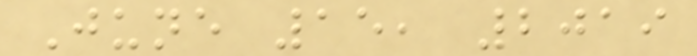June 15, 2019
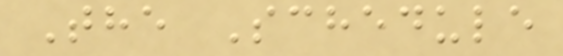The Schedule
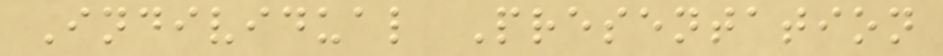Individual Presentation
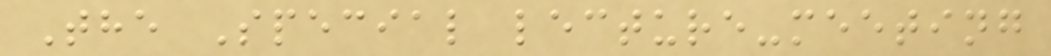The Special lecture-meeting
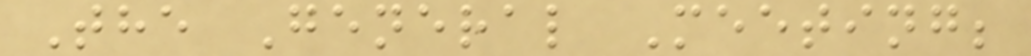The General Meeting;
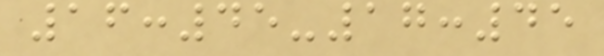16:45-17:45
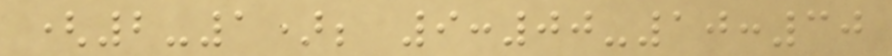(2-1); 9:00-10:30
